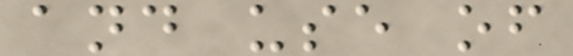and use of
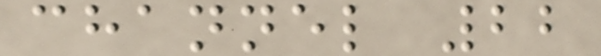channel 22
